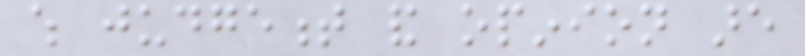which judgement and opinion are
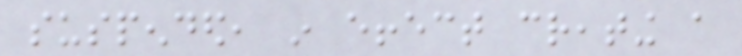suspended, in effect creating a
